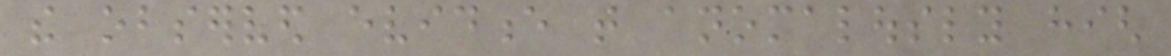the observed evidence that anomalously high
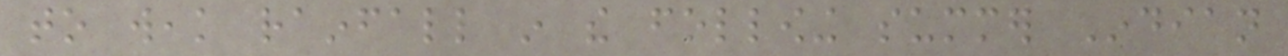to weak rainfall in the following summer Indian
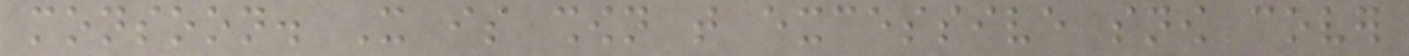monsoon. It is shown that excessive snow cover
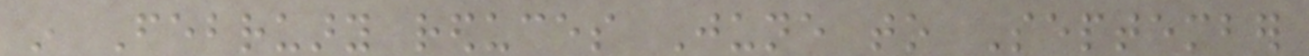in February reduces June to September
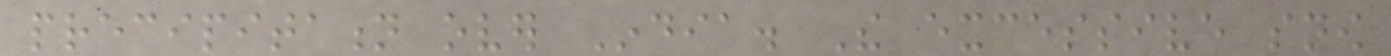precipitation over India. The excessive snow
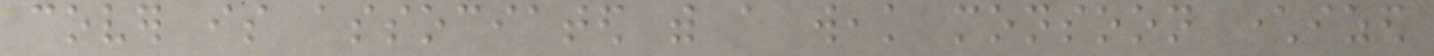cover is associated with a weak monsoon characterized
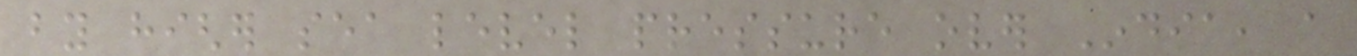by higher sea level pressure over India, a
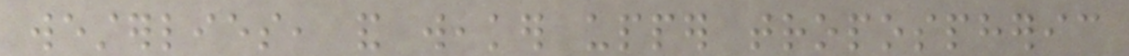westerlies, and weaker upper tropospheric
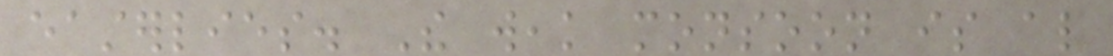easterlies. The weak monsoon is also
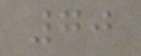70
